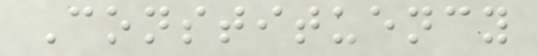Constituency
